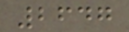2647
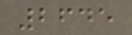2645
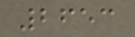2653
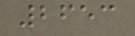2653
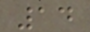14
